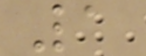1
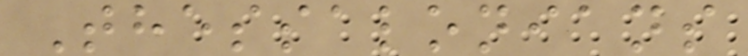Thessalonians
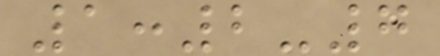1:2-7
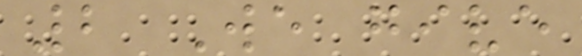2 We give
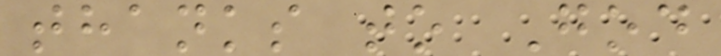thanks to God
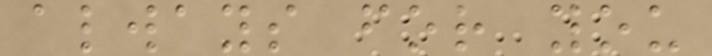always for you
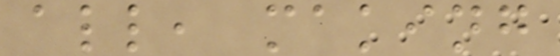all, making
